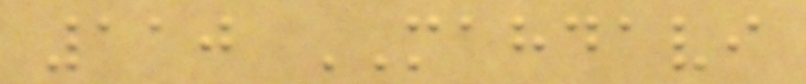110 MAHDAVI
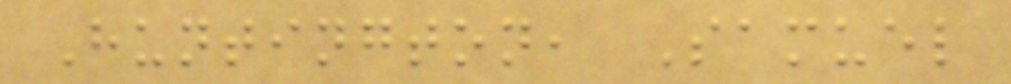Huntington, Samuel
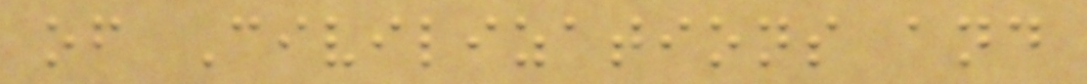of Civilizations and
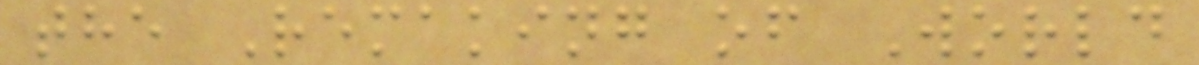the Remaking of World
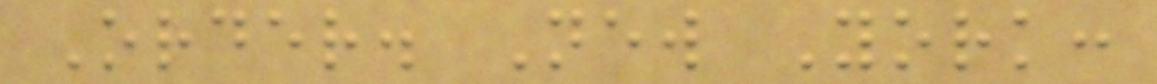Order. New York:
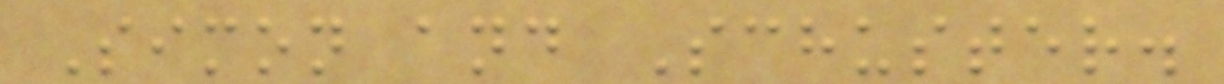Simon and Schuster.
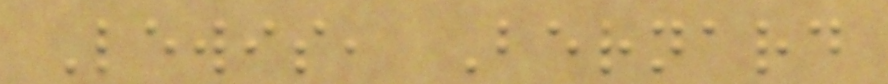Lewis, Bernard
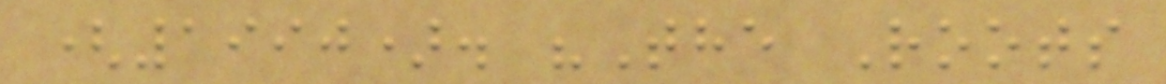(1990). "The Roots
